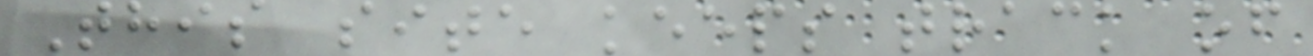This site keeps track of
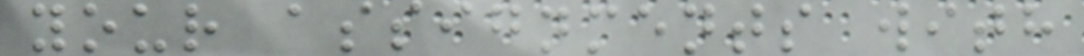your assignments with
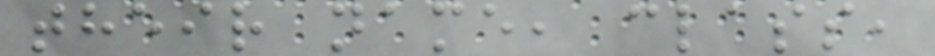their name, class,
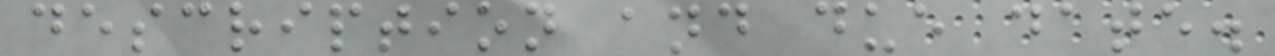description and due date.
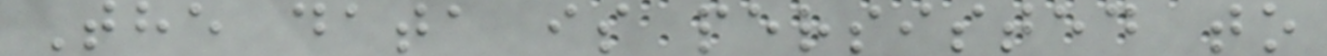The data is persisted to
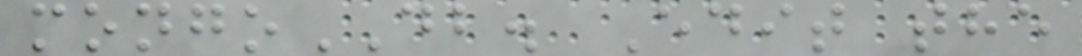mongoDB. Edit the
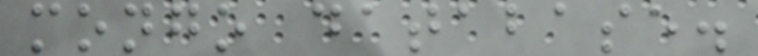mongo database.
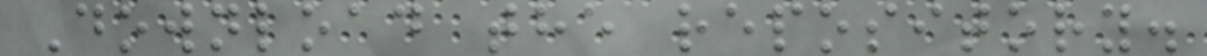Download the repository.
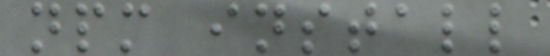npm install
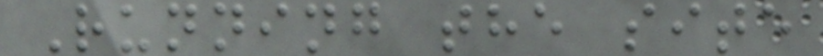Running the site
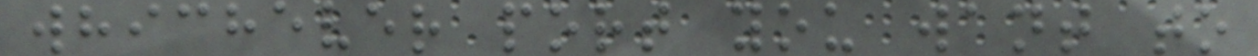whichever port you want to
